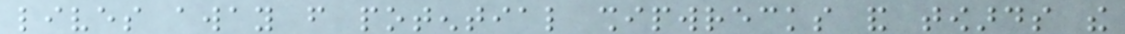lives away from potential shipwrecks and towards the
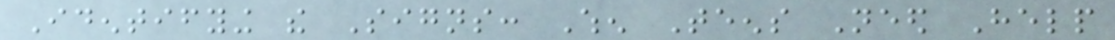Identifying the Signs: When Teens Need Help
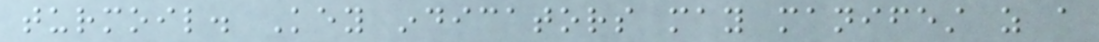turmoil. Key indicators may manifest as a
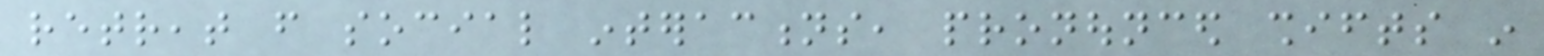retreat from social interactions, pronounced shifts in
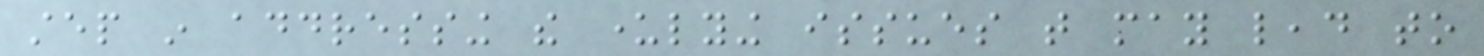step in addressing the underlying issues that may lead to
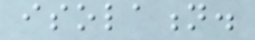isolation.
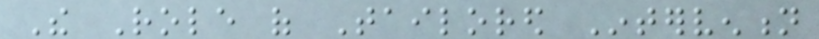The Role of Tailored Intervention
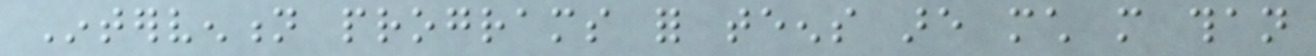Intervention programs for teens are much more than
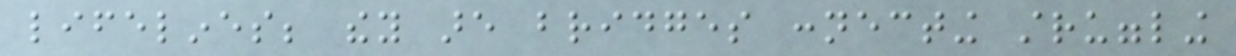lifelines; they are bridges connecting struggling
